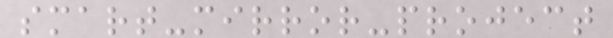smart-mirror-project
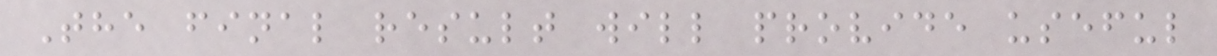The final result will provide useful
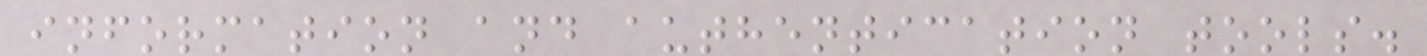information and authentication tools.
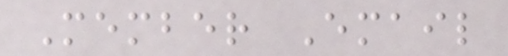Member Email
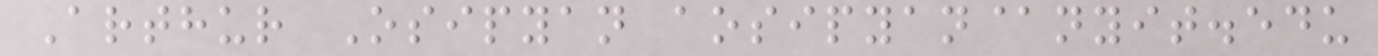Arthur Osipyan aosipyan@nyit.edu
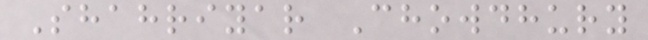Shahriyar Chowdhury
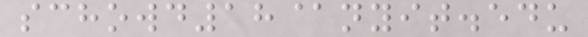schowd18@nyit.edu
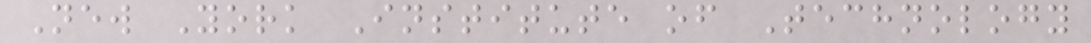New York Institute of Technology
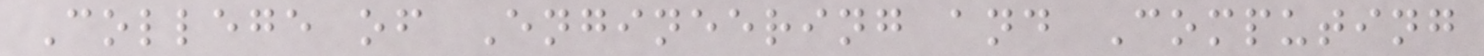College of Engineering and Computing
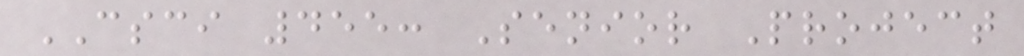CSCI 455: Senior Project
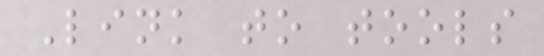Link to tools
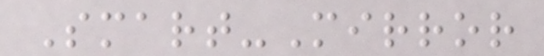Smart-Mirror
